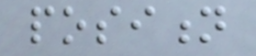position
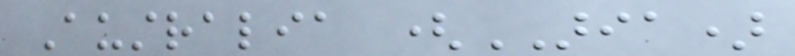Australia (ARIA)
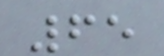65
